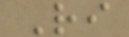Ri
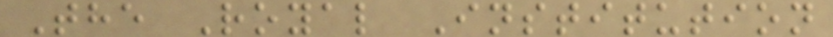The Royal Institution
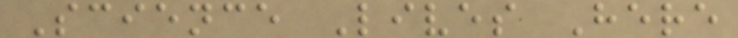Science Lives Here
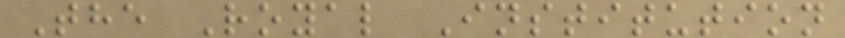The Royal Institution
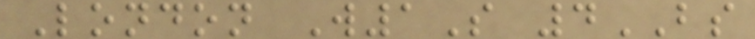London W1S 4BS
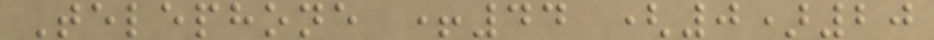Telephone +44 (0)20
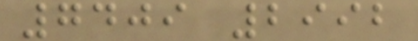7409 2992
